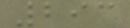293
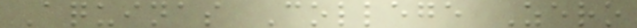Aquinas College Zero
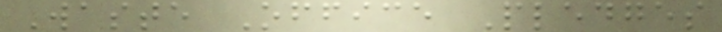Waste Office Pledges
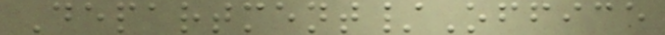Department/Office
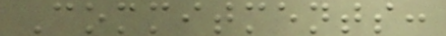Commitments:
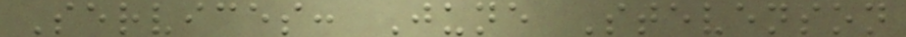Services: June Stevenson
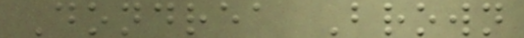Dondrea Brown
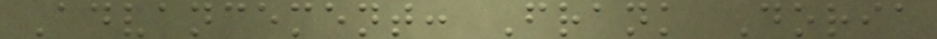Advancement: Frank Doria
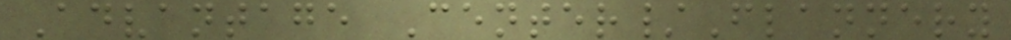Advantage Center/Flannery
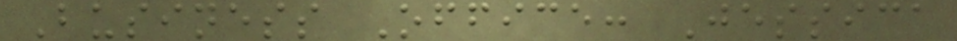Business Office: Jessica
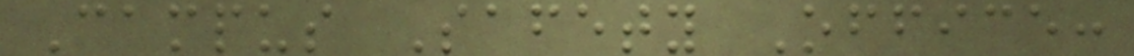Campus Safety Office:
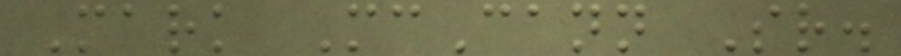Mark McCann Sr.
